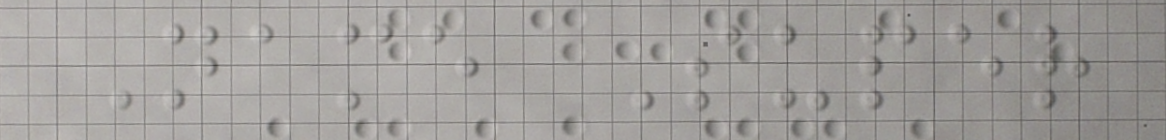Name Super
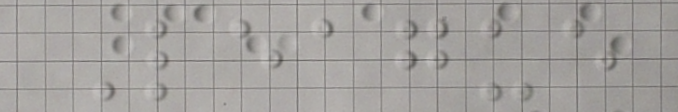League
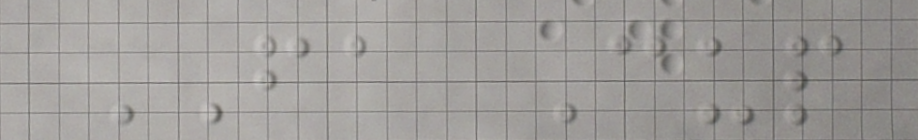FA Cup
